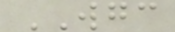WGC
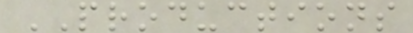PRODUCTIONS
